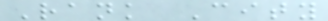Rank City
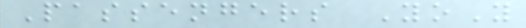Passengers YoY
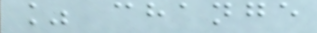% change
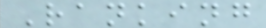Ranking
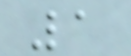1
